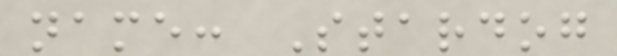name: Stardog
